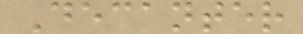Decanter
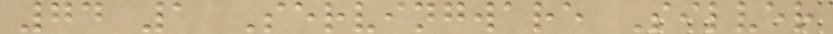74 1 Servingware Silver
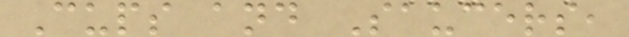Cups and Saucers,
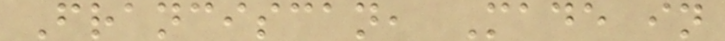Franciscan, Made in
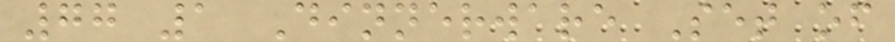77 1 Dinnerware Set of
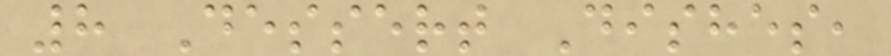8 Dessert Dishes,
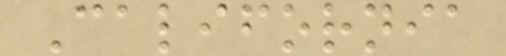California
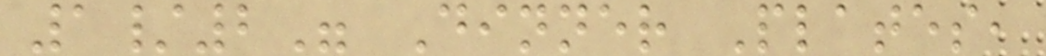1/2" Dinner Plates,
